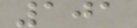101
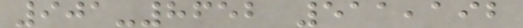901-8652 511,192
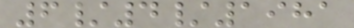6/4/1981
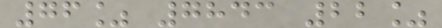76% 7843 22%
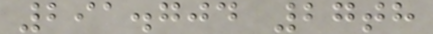291.704 27th
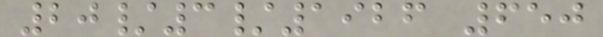20/3/1926 650
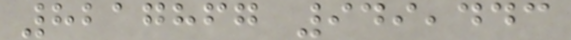8217867 949,443
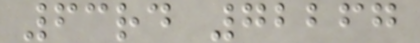63rd 72267
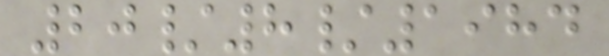20/8/1984
